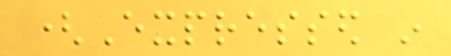(Expressed in
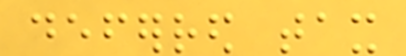deferred tax
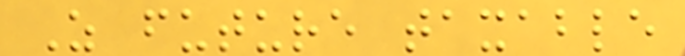As future taxable
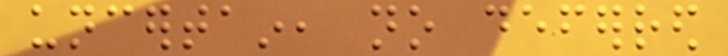uncertain, no deferred
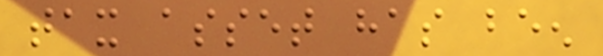tax asset has been
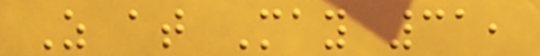As at May 31,
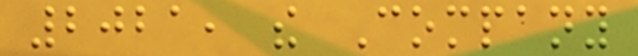2021, the Company
